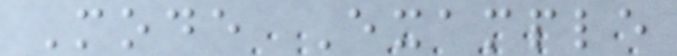Mode Example
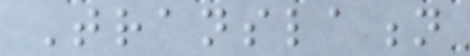Translation
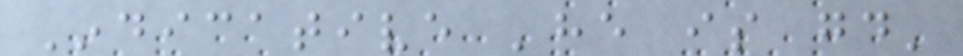Indicative 'he is good'
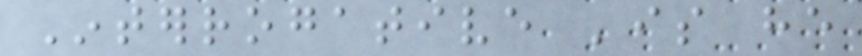Interrogative 'is he
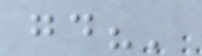good?'
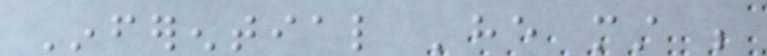Inferential 'he must be
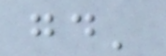good'
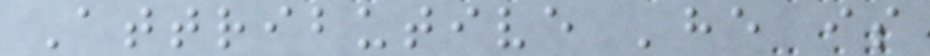Attributive 'he is
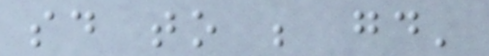said to be good'
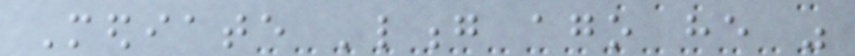Mediate 'long ago he was
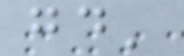good'
